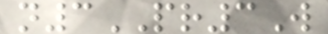n3PR3W
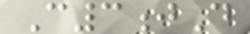C3jD
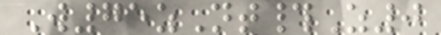W75zNt#Z0
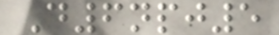D6npj5
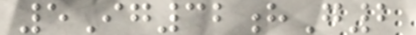5Ig32hG2
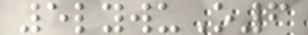5lywuO6
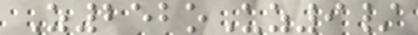Z252oUz9/
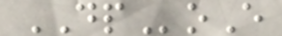DPoE
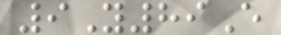9Y89E
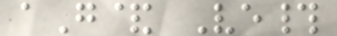aG& Ve#
